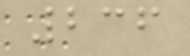236
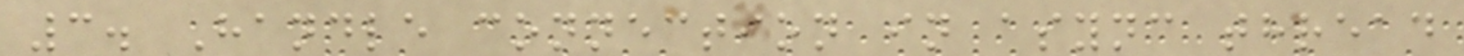3. Handle connection in async thread
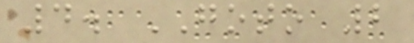4. GOTO 2
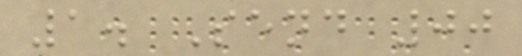1. Send 00
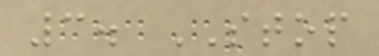3. STOP
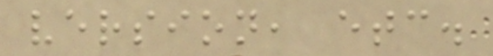version, etc.
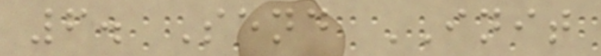6. Send INIT
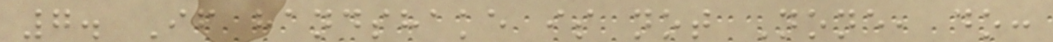7. If handshake is not None, do:
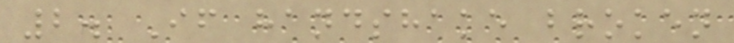2. If handshake broken
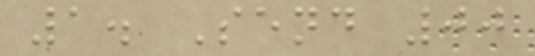1. Send 00
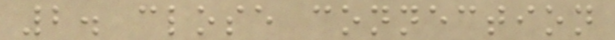2. close connection
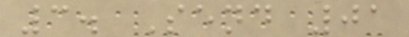3. Send 01
